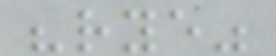"rye"
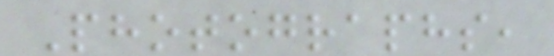Photographs,
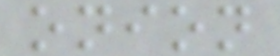onion
